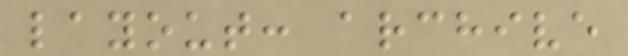layout: archive
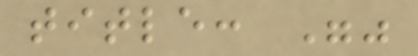title: ""
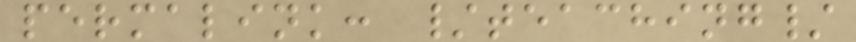permalink: /teaching/
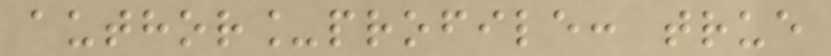author_profile: true
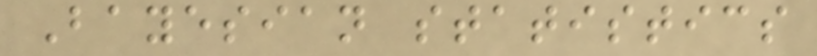Bayesian statistics
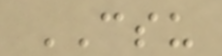CSU
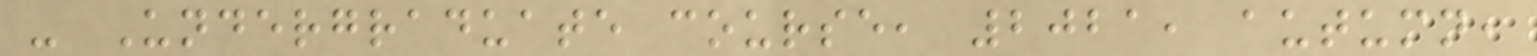- Undergraduate course, 2021, autumn,
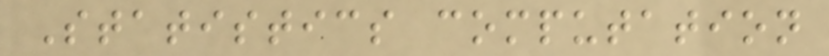Statistics computation
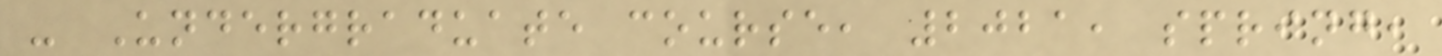- Undergraduate course, 2021, spring,
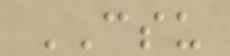CSU
